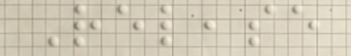Release
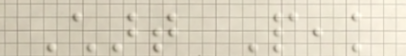Chart Peak
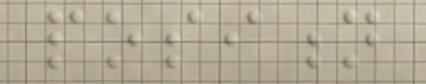position
